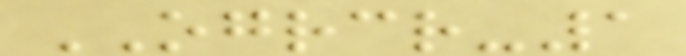OGRCR-1
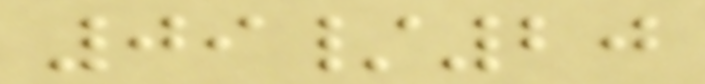09/20
